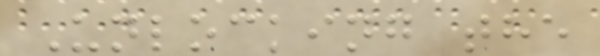Unlocking the
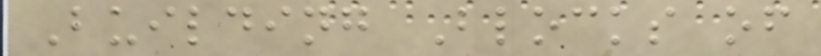Building Blocks of
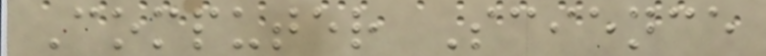Computer Science
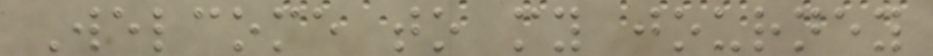Welcome to my journey
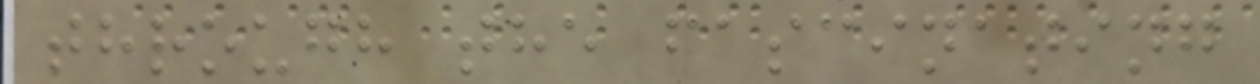through the fascinating
